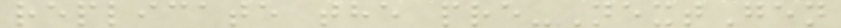replicate the pre-NextGen
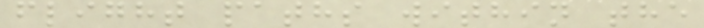flight paths within the
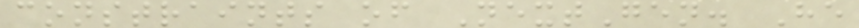constraints of NextGen. He
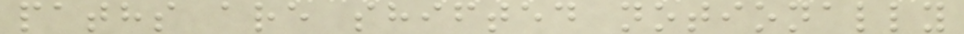paths are shifted notionally
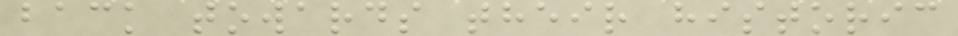back towards their historic
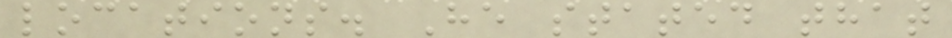locations. He stated that
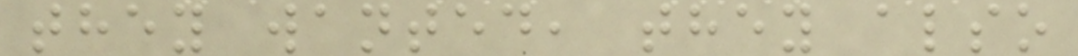they wanted, they also
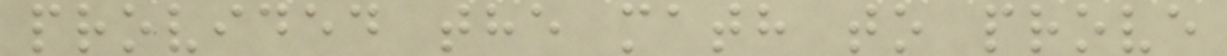provided the math to prove
